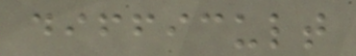difficult
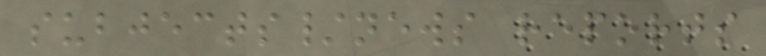subjects/news reports
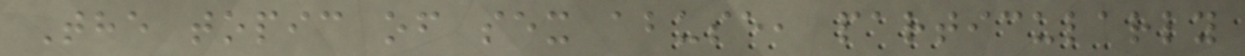The topic of sex abuse, particularly
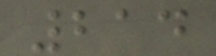214
